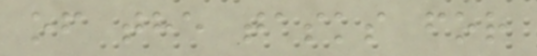of the tasks for
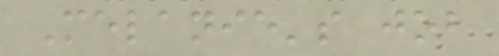Melanie's job
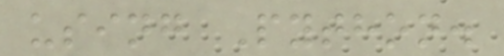using Python.
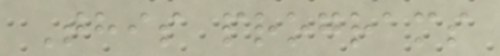This programs
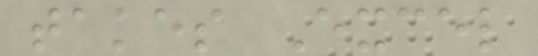takes Excel
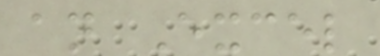an Excel
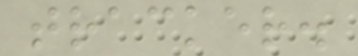tracker.
